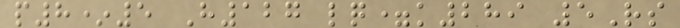p8*5 H127 lq=k289 5Rs
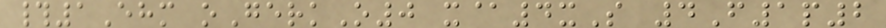#1Ehm oGerkO0 x@4xS 4F1p2
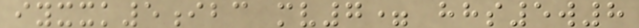iyxxk5ibc mv7= hhs5w8
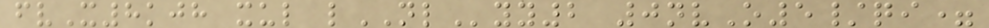fvX8kjh xul lNLyy2 0nvO5/qi=
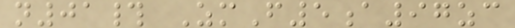n01# ZmF5a97zc
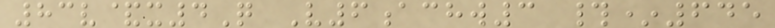83v&x4Q V6achw3 #*645
